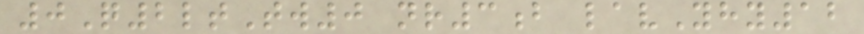0Q2ltTw0 nr3b lavYhy12
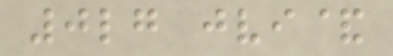0lg jvi&
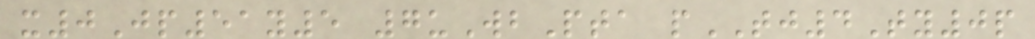x0Jp51y5 7uWbPta pTJ4Ty0p
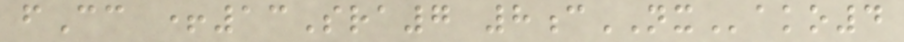fCc +13Sra7 8cNXako4
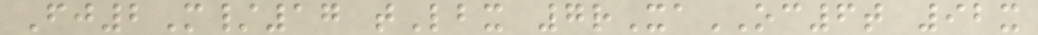Fj2M/17 tLbx 7rXaOC6t 92x
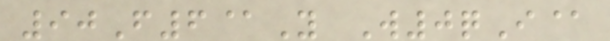90F6@Y W0qI@
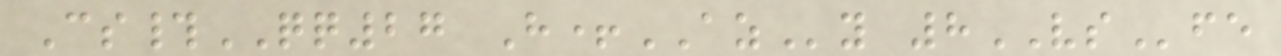Cs#QQ27 H+AZy 8VSfe
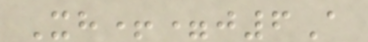Xh+=j6A
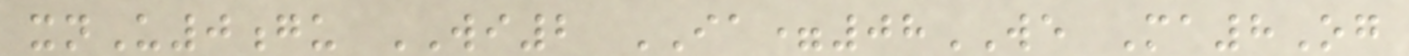xnU0gu WI2 IA=08WE Ma8Og
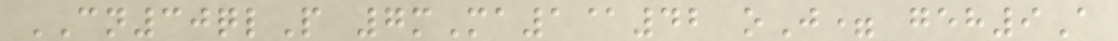CN30qlP 7mMa1@42 oJ= geh9A
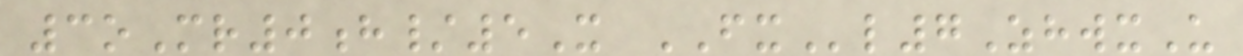3oMr0h/5X FXl7ZhwxU
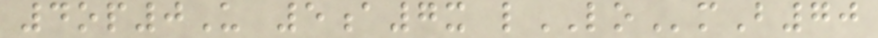4op0U 5a7x lLOmB70
